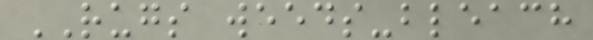RUGS weeds-bleach
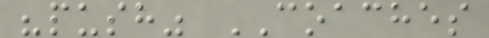"push" COACHES
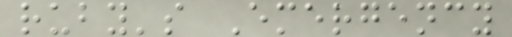ruby's Emergency
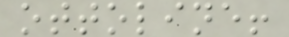ottoline!
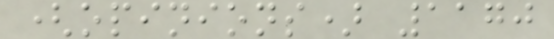(opinions) 1170
